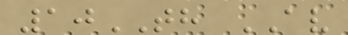10TH AV
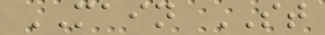MAIN ST
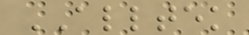ALLTEK
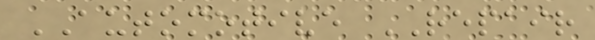AUTOMOTIVE REPAIR
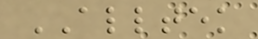ALLTEK
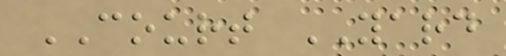COURT YARD
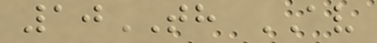10TH AV
